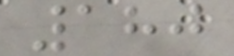180
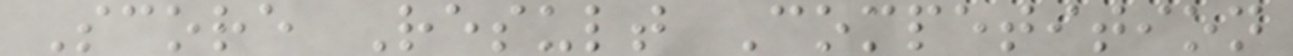Score Result Competition
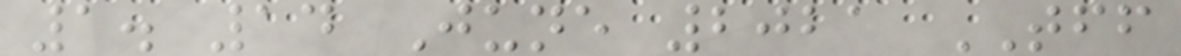1. 14 June 2021 TFF
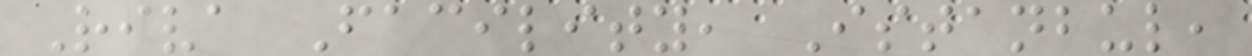Riva Facility, Istanbul,
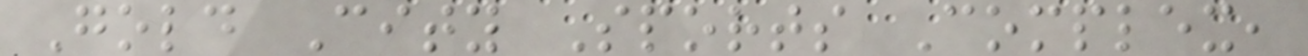Gold City Sports Complex,
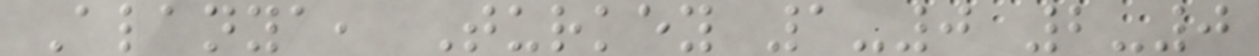Alanya, Turkey 1-0 2-0
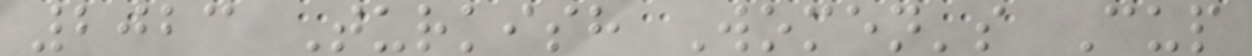2023 Turkish Women's Cup
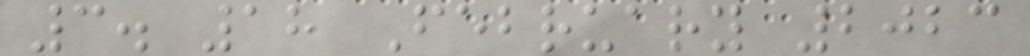3. 18 February 2023
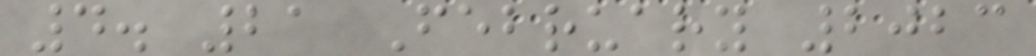4. 21 February 2023
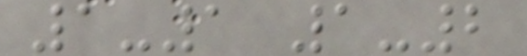1-1 1-2
